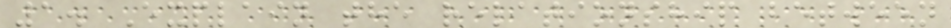1. Explain the relationship between
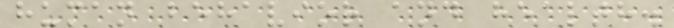human behavior and health.
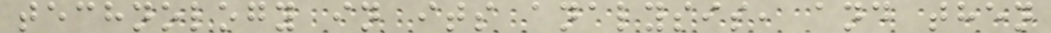technology in its analysis, and then
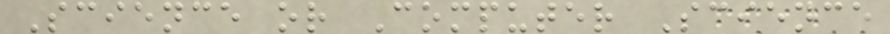Science or Computer Science
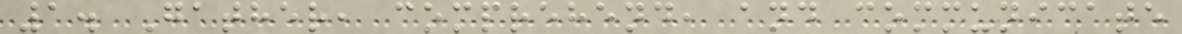1. Gather, comprehend, and communicate
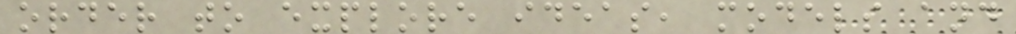order to explore ideas, models and
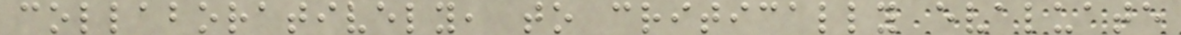collaboratively, to critically evaluate
